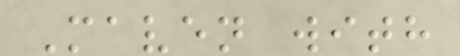Maven with
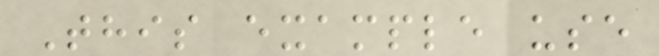This example use
